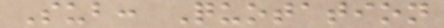Sub: Quotation
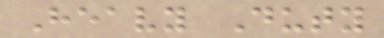Heavy Duty
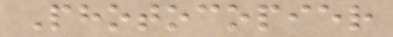Photocopier
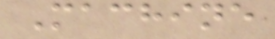Machine
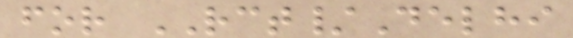for RCT/Delhi
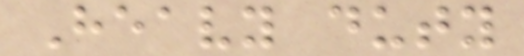Heavy duty
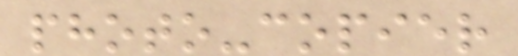photo-copier
